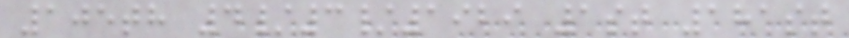105th 4/3/1929 1st 181st
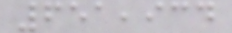651,934
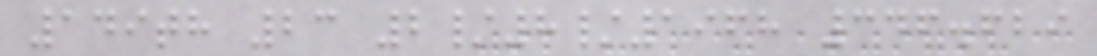149th 23 2/8/1968 346.629
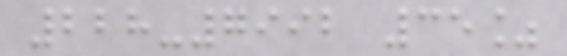228-7992 35%
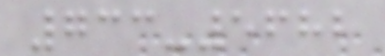733-5682
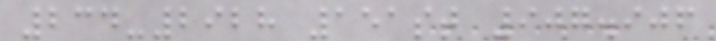234-2928 151st 907.906
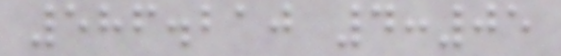586.210 4:05
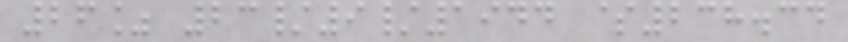26% 23/9/1944 $238.34
